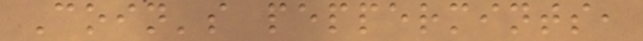Coin's peppermints,
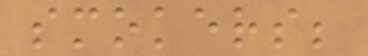smokers;
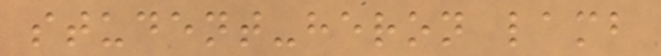student-heron lamb
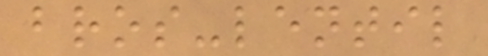bros-lentil
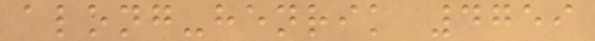along-henrik 4759
